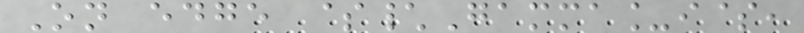On edge $\Gamma_i$,
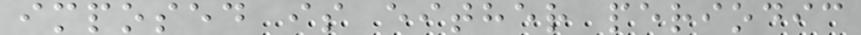imposed is either periodic
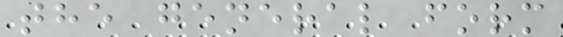the general form
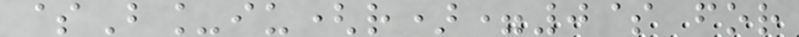$B_iu(r)=0$ for
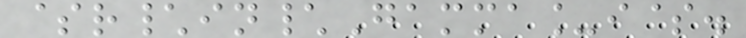$r\in\Gamma_i$.
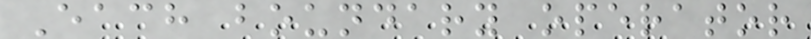Each boundary operator
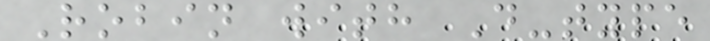Robin with D-type
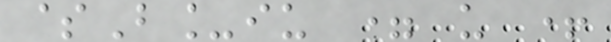$B_iu = u +
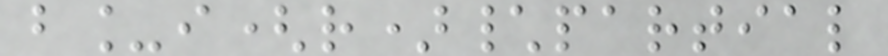b_i(r)\partial
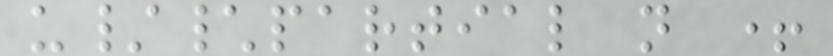u/\partial n +
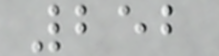252
